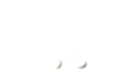-
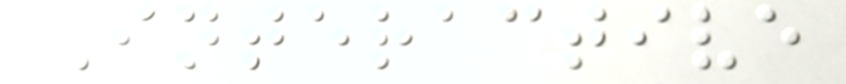Interactive
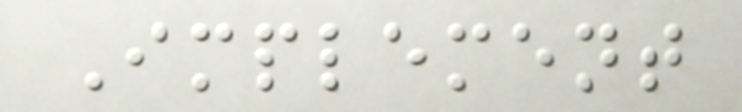Implement
